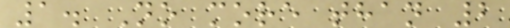1. No more than 2
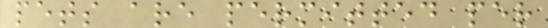pets are permitted per
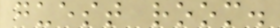guest room.
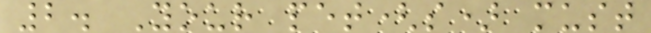2. Your pet(s) must
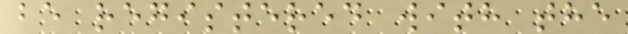be registered with the
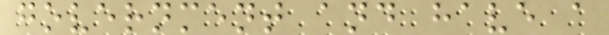government and have a
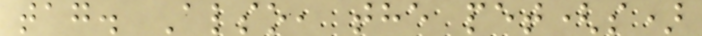tag. Also, the pet(s)
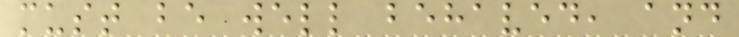must be well behaved, and
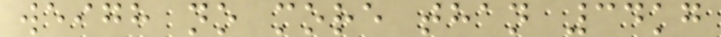weigh no more than 34kg
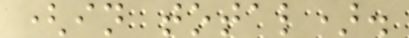(in total).
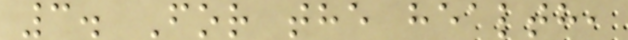3. For the health,
